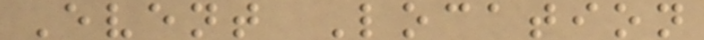Event Location
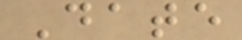Date
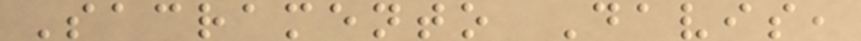Sacramento Davis,
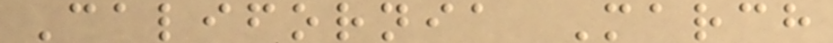California March
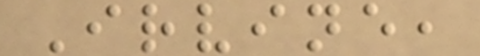Irvine,
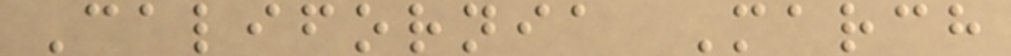California March
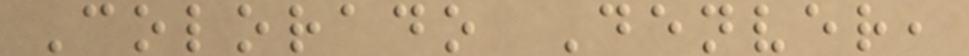Colorado Denver,
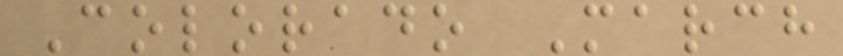Colorado March
